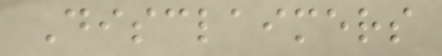Disclaimers
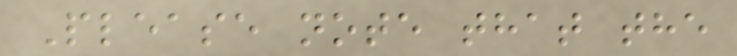Please note that the
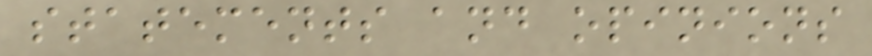statements and opinions
